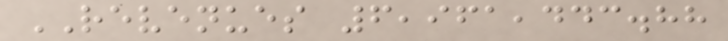REVENUES 6,961,443.88
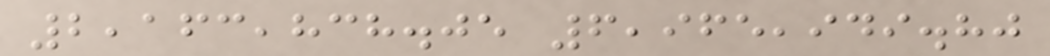2,163,838.05 6,965,949.80
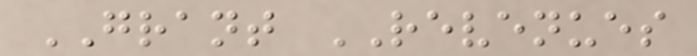GRANT REVENUES
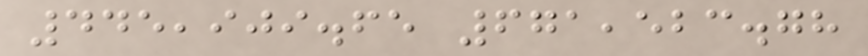445,909.65 671,523.78
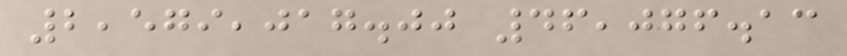2,579,017.00 46,076.13
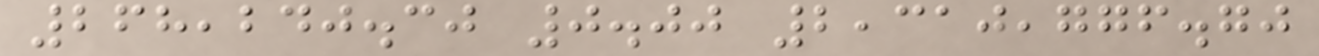268,240.30 0.00 2,310,776.70
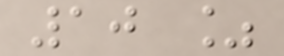10 %
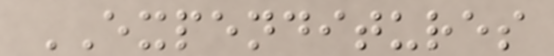EXPENDITURES
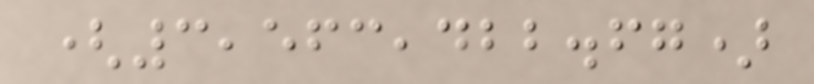(3,563,422.67)
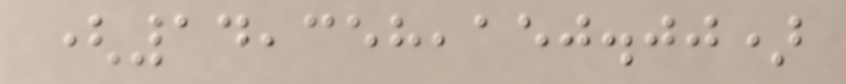(14,358,150.00)
